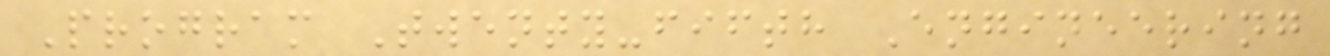Program Twenty-fifth Engineering
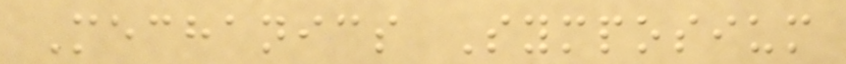Mechanics Symposium
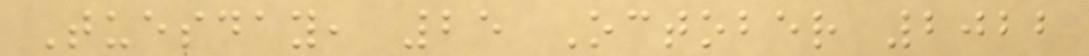Tuesday, 25 October 2022
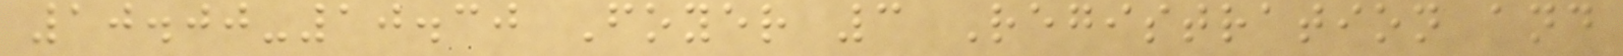10.00-10.30 Foyer 3 Registration and
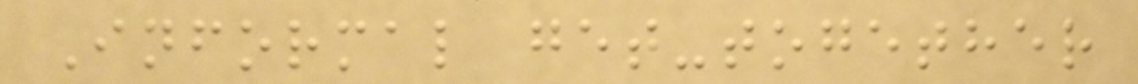Informal get-together
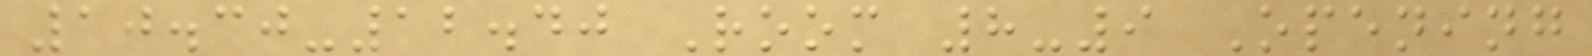10.30-12.40 Room 8-9 Opening
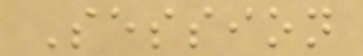Session
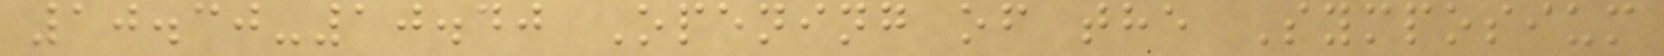10.30-10.40 Opening of the Symposium
